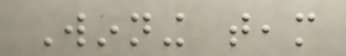Winning team
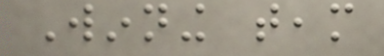Winning team
